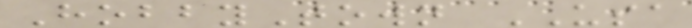HobbyTown USA
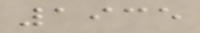1935
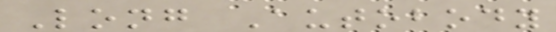Long Autobody
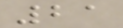21
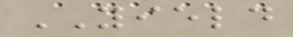YIELD
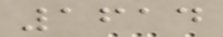1614
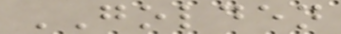GOLDEN
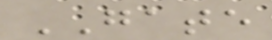GATE
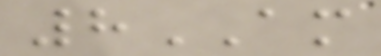8AM
